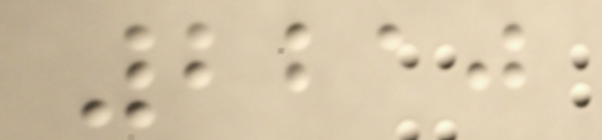2210
